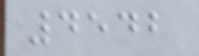4542
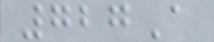727A
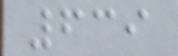639
